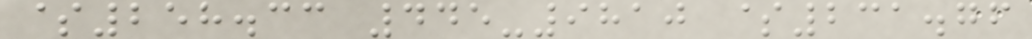$258.33 445-9810 $231.76
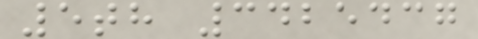5th 3425437
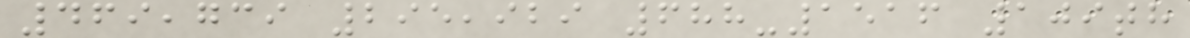469,739 295,929 688-1516 109th
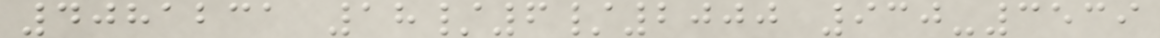4081231 18/6/2000 930-3539
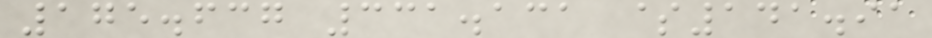175.637 331.131 $141.91
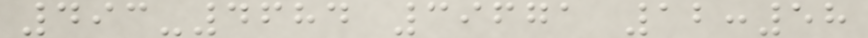493-4684 39671 12:58
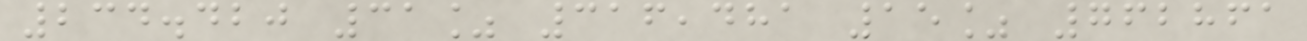234.420 31% 316,481 15% 762861
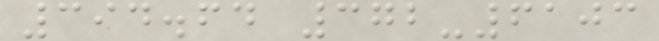394.64 372-6103
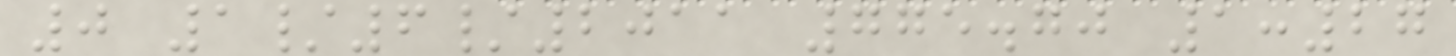0 1/6/2011 775.70 1:27
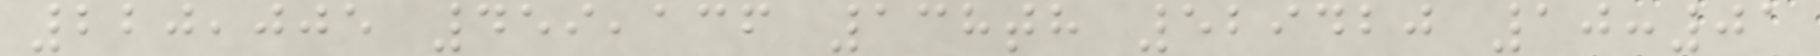220,005 459,136 138th 529420 10:01
